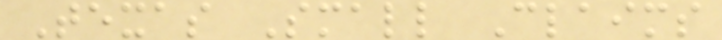Texas Small Claims
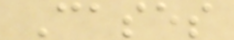Cases
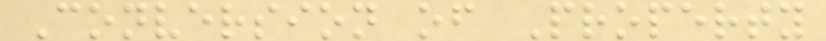Conversion of Property
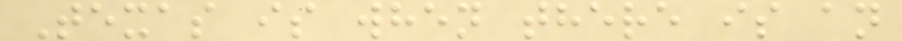Texas is when there is an
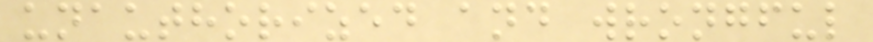unauthorized and wrongful
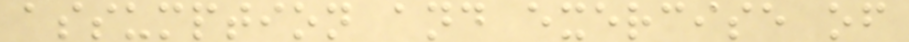assumption and exercise of
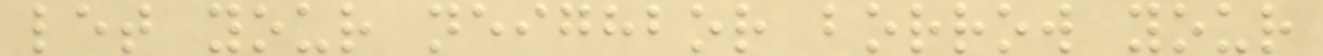let your neighbor borrow your
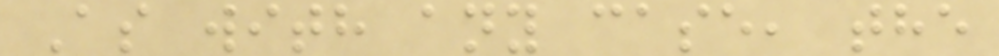As with any case, the
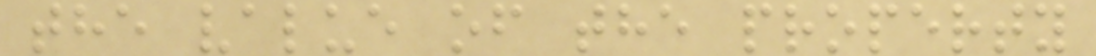the value of the property
